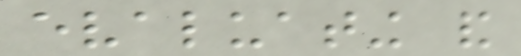evaluating and
